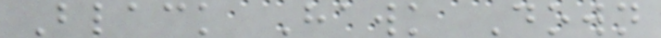Black Hawk Down
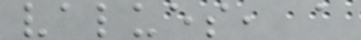values, a
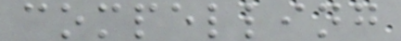compelling
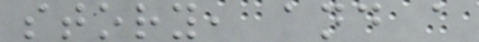story, and a
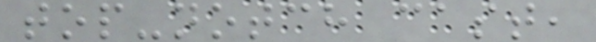top-notch cast,
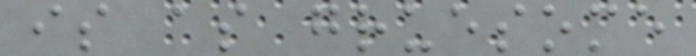is as gruesome
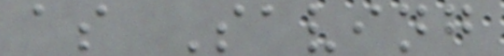as Saving
